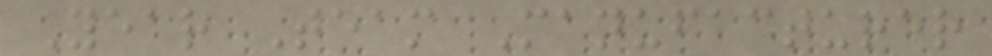Year Team Manufacturer
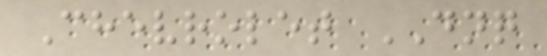Chevrolet DNQ
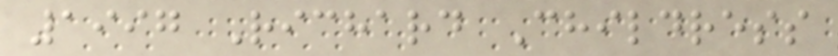1997 Richard Childress
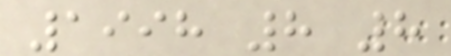1998 8 8
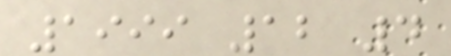1999 12 4
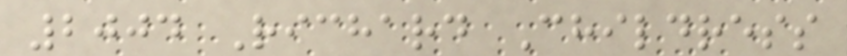2004 Richard Childress
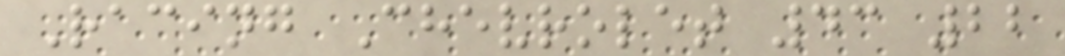Racing Chevrolet 43 22
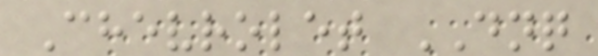Chevrolet DNQ
